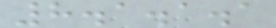8.1.1.1
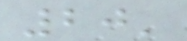20'
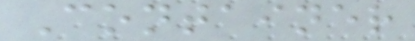Container
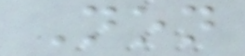Non
